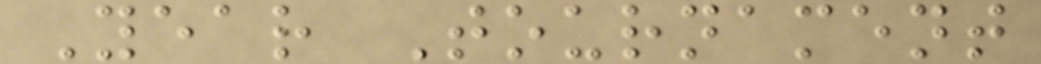Year Tournament
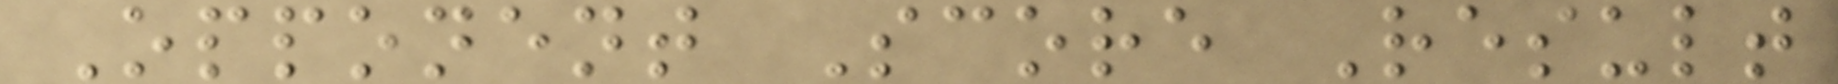Opponent Score Result
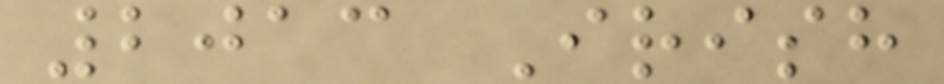2013 Irish
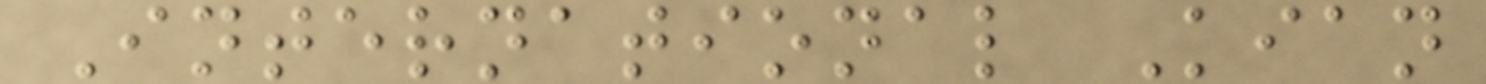International Kian
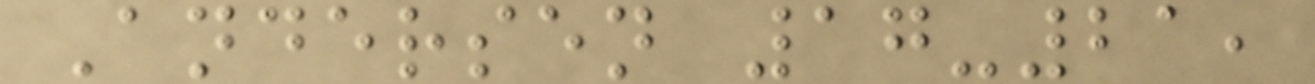Andersen 17-21,
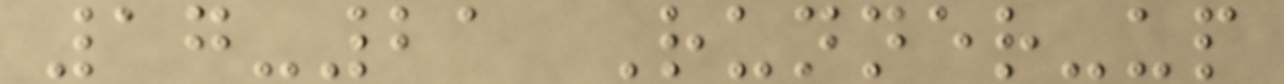17-21 Runner-up
